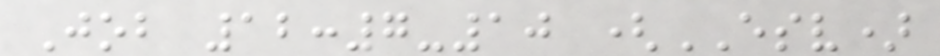Job 12:7-10 (ESV)
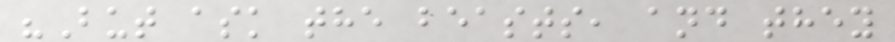"But ask the beasts, and they
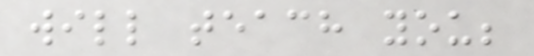will teach you;
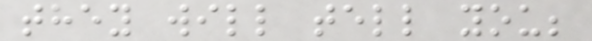they will tell you;
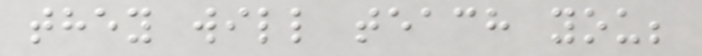they will teach you;
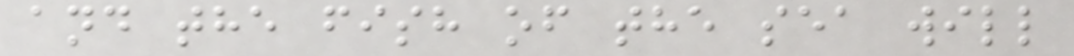and the fish of the sea will
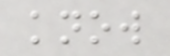know
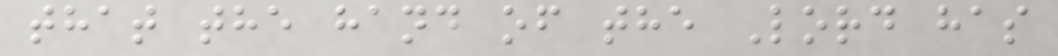that the hand of the Lord has
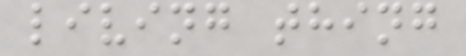living thing
